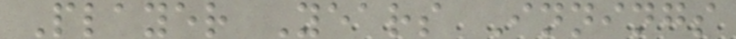Player Years Innings
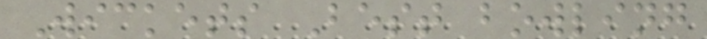Wickets Best bowling
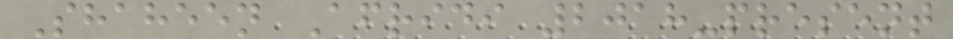Shaheen Afridi 2018-present
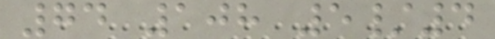74 108 5/4
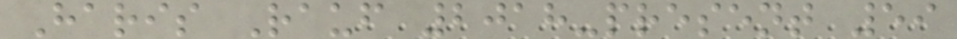Haris Rauf 2018-present 59
